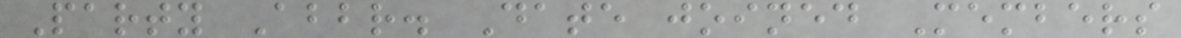Party Abbr. Date joined Members
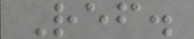Ref.
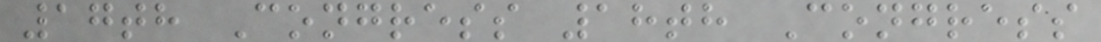17th Congress 18th Congress
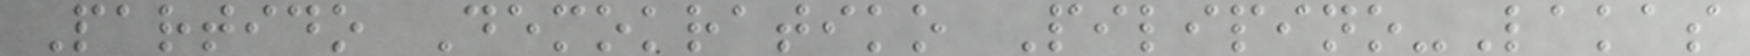Partido Demokratiko Pilipino-Lakas
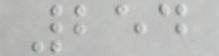254
